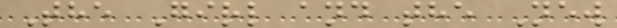The Girl and the New
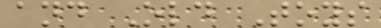and Old Toys
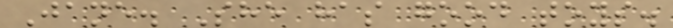Jane. She has good toys.
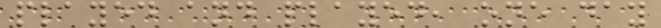played and played, one day
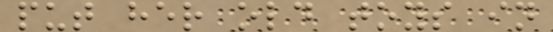put her old toys in
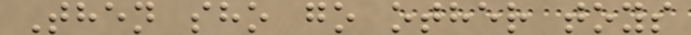Then sho go other toys
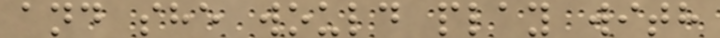and she would play with
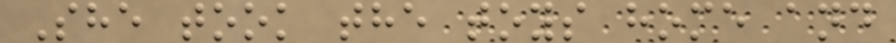She took the toys home and
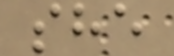she
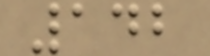142
